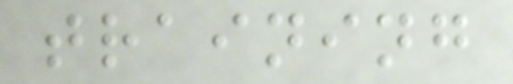training
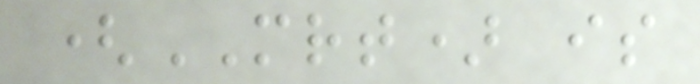(MRT) is
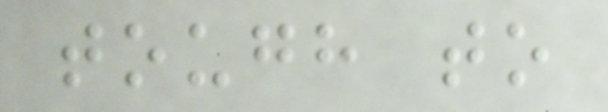tough to
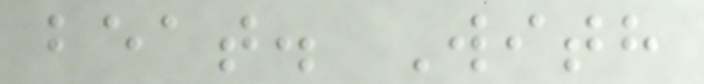beat. With
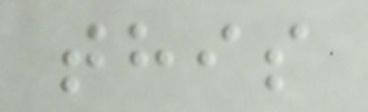this
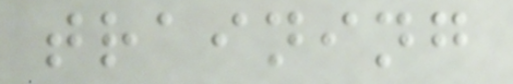training
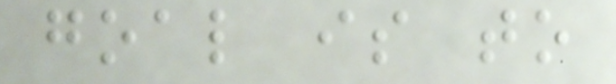goal is to
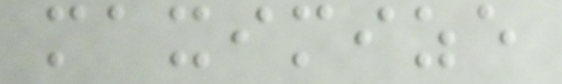maximize
